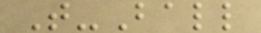T-Ball
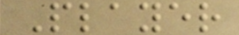Player
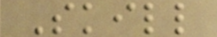Skill
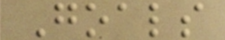Goals
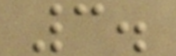3.
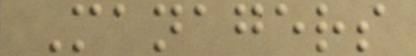Managers
